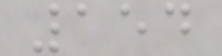154
